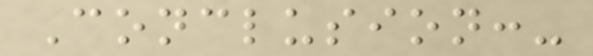Conclusion:-
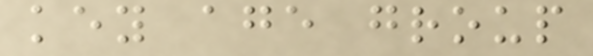key age group
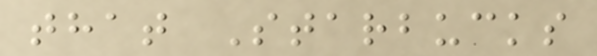that Starbucks
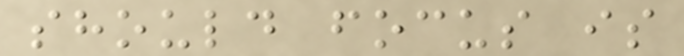should focus is
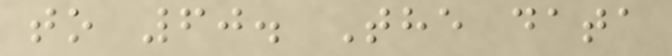to 60. The data
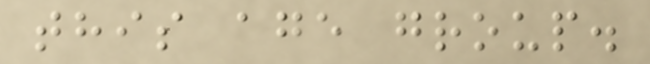this age group.
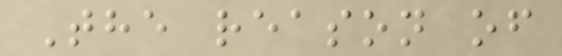The reason of
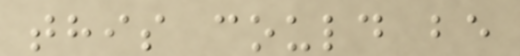this could be
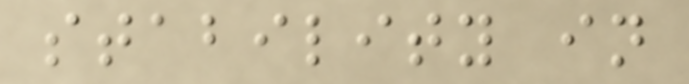stability in
